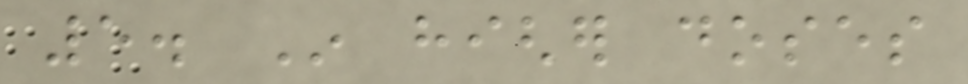5. In higher doses
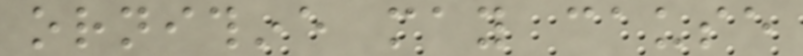ornithine may cause
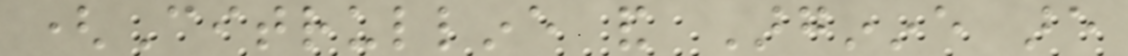(Citrulline and Arginine are
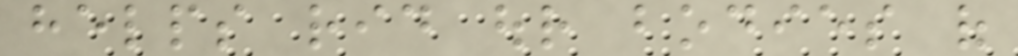helps rid our bodies of
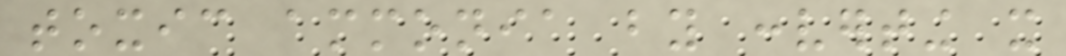toxic ammonia by converting it
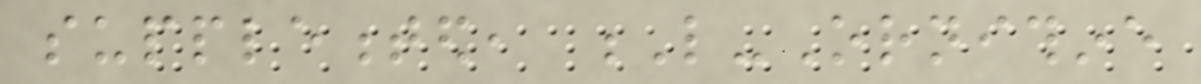supplemented, L-Ornithine
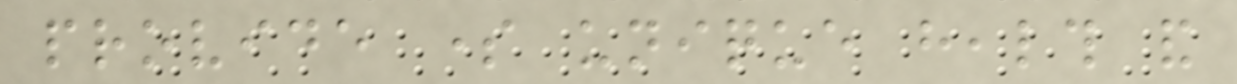provide some unique health and
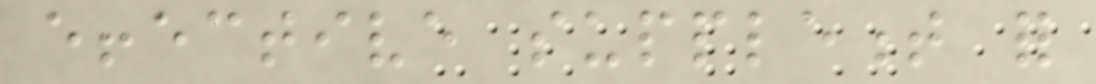effective supplement for
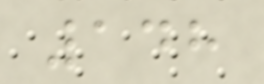148
